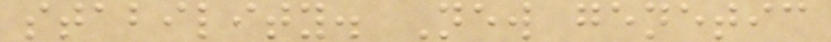stability. New genetic
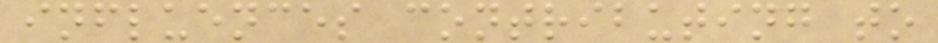influences contributing to
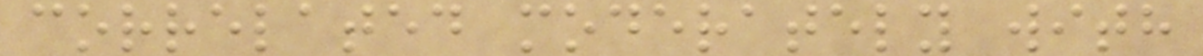correlated moderately with
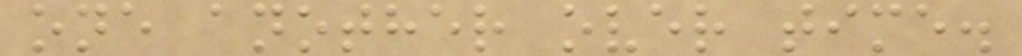one another over time.
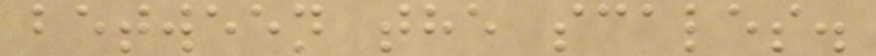between the scales.
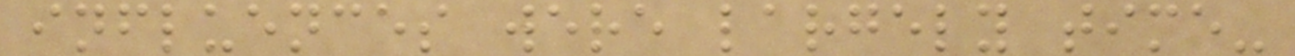influences were largely time-
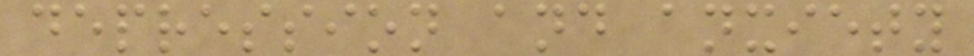depression and anxiety
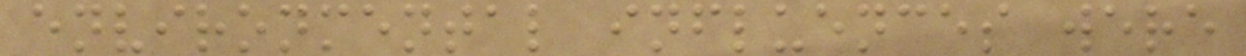environmental influences were
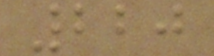220
